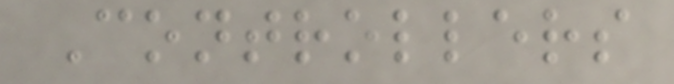Controllers
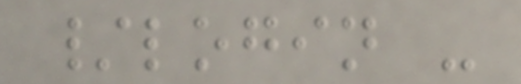/login -
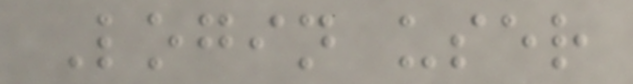Login user
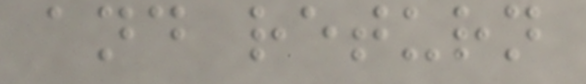and return
